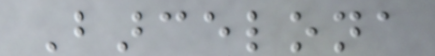Barcelona
